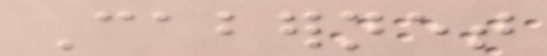Cabernet
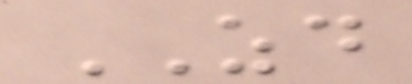ZD
